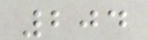204
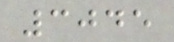3045
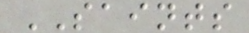SAINTS
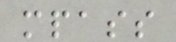mpass
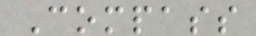Compass
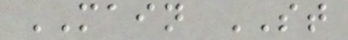MAIN ST
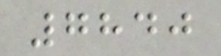7840
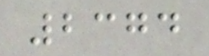2374
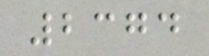2374
